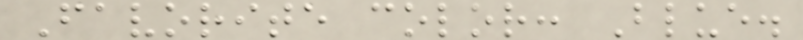Favorite color: Blue.
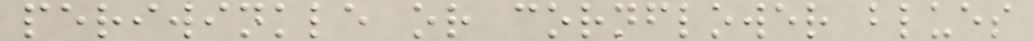periwinkle or cornflower blues
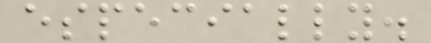especially.
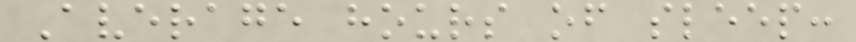Average hours of sleep:
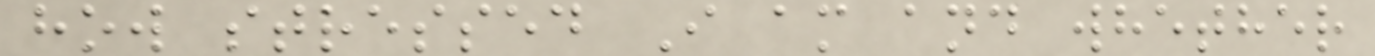how stressed I am and whether
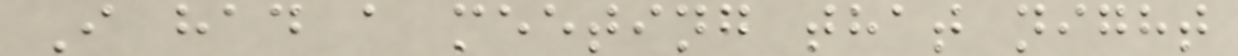I had a meeting that night
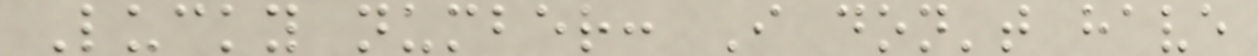Lucky number: I don't have
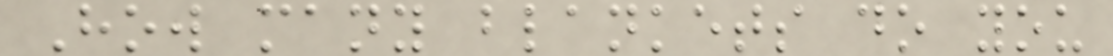How many blankets do you
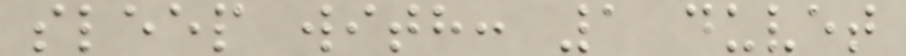sleep with: 1 duvet
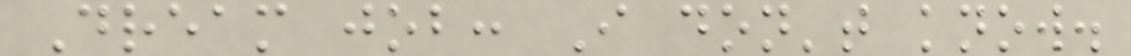Dream job: I don't know.
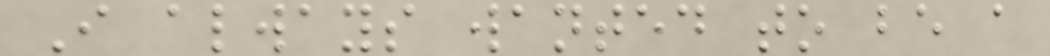I always wanted to be a
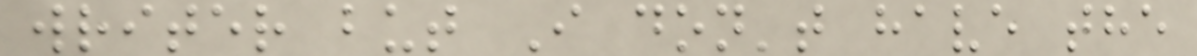writer but I don't have the
